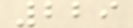229
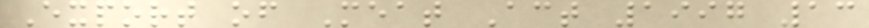Export of Meat Act 1997 13
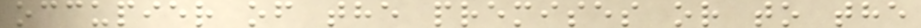occupier of the premises or to the
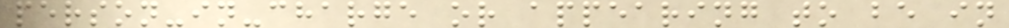person-in-charge or appearing to be in
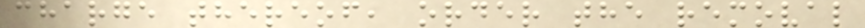charge thereof, order the removal
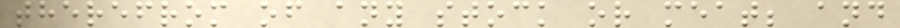therefrom of any stock or meat; and
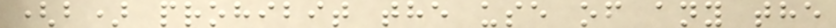(b) prohibit the use of any the
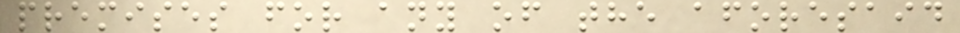premises for any of the aforesaid
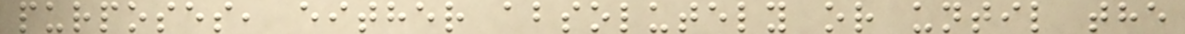purposes, either absolutely or until the
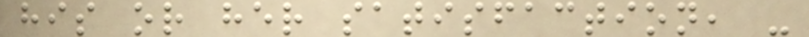his or her satisfaction, -
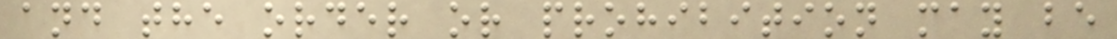and the order or prohibition may be
